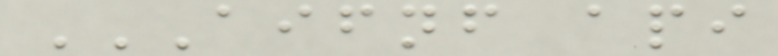AIFNF API
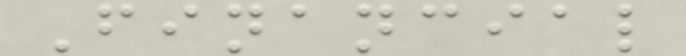Financial
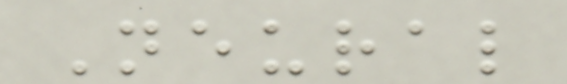Neural
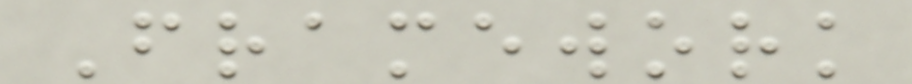Framework
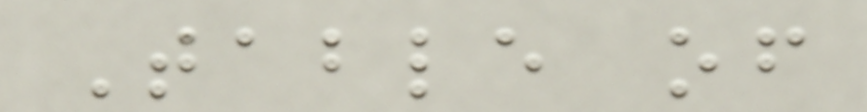Table of
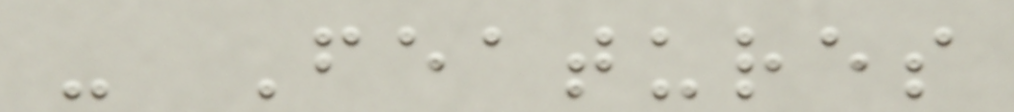- Features
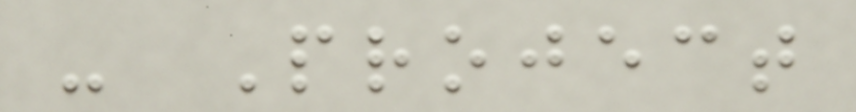- Project
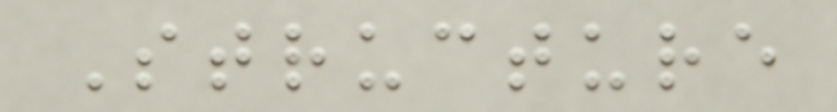Structure
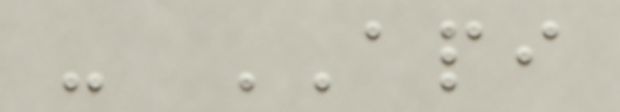- API
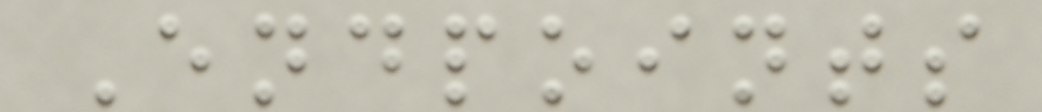Endpoints
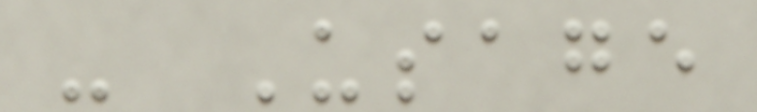- Usage
